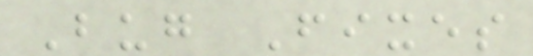Bug Fixes
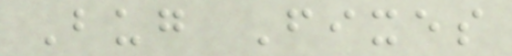Bug Fixes
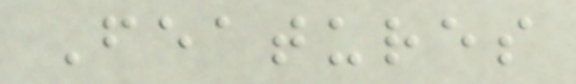Features
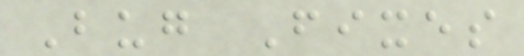Bug Fixes
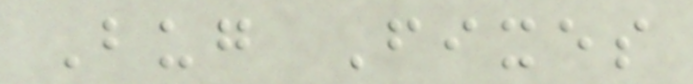Bug Fixes
